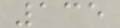135
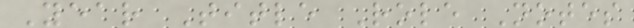Year Title Role Notes
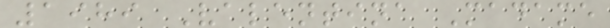1989 Valentina Madame
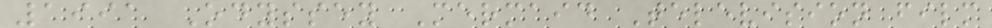1991 Odyssey Mermaid Television film
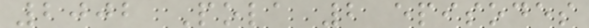2002 Pola 2 episodes
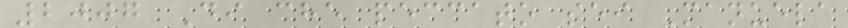2007 Di che peccato sei Manuela
